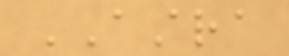ASTRA
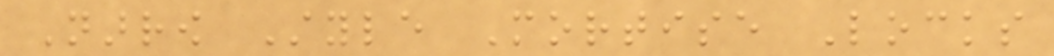Narrow Style Mortise Locks
